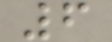6
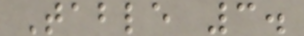Table 3.
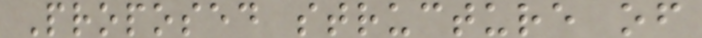Proposed structure of
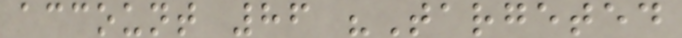account 86 "Targeted
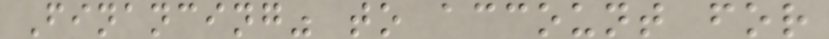Financing" to account for
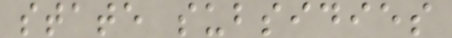state subsidies
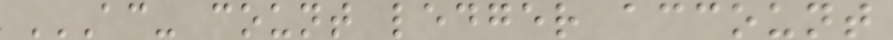AC- COUNT LEDGER ACCOUNT
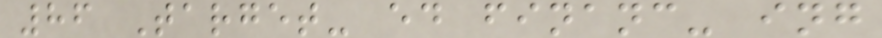86 Target- ed financ- ing
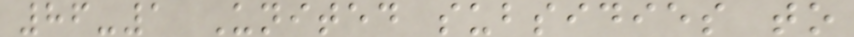86-1 United subsidies to
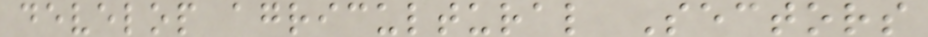develop agricultural Sectors
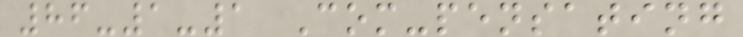86-1-1 Com-pensating
